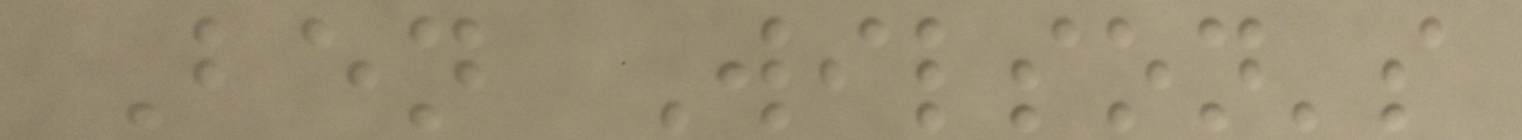Ben Wilson's
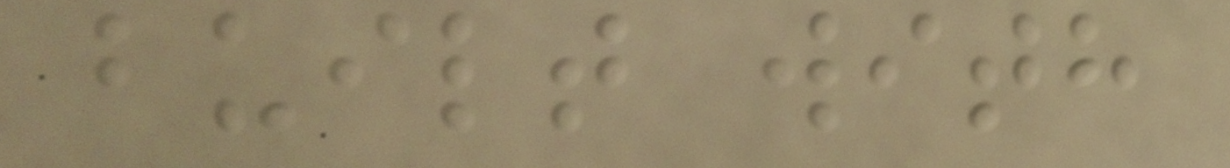built with
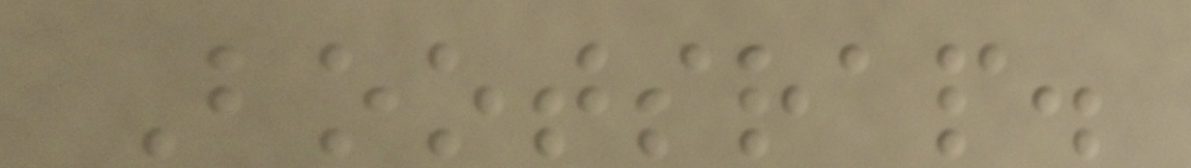Bootsrap.
